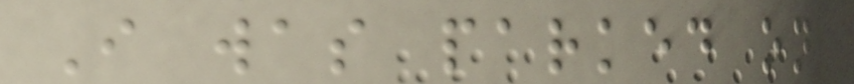I was parked on
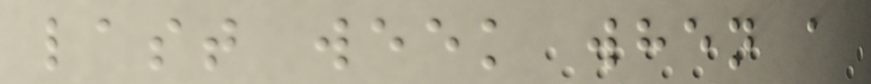last week when a
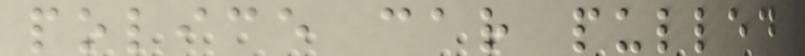police car pulled
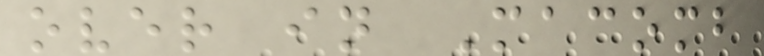over in Macomb
